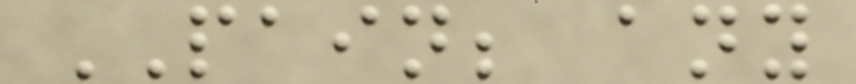PAIN; any
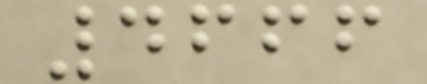4666
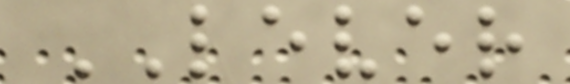LEVER
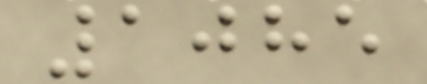1085
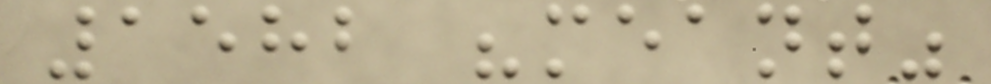1582 "meant"
